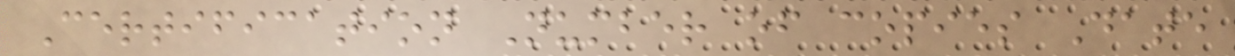Certification Number of copies Date
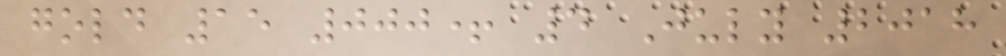gold 15 000+ 4 July 2018
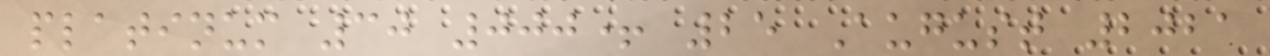platinum 30 000+ 25 August 2021
